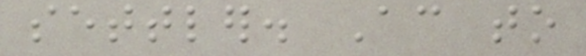settler. According to
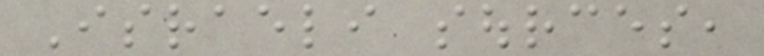Israeli sources,
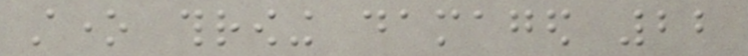stone throwing damaged 22
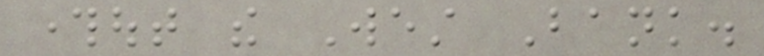throughout the West Bank.
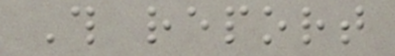This report
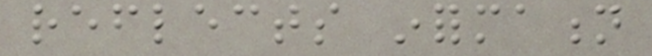reflects information
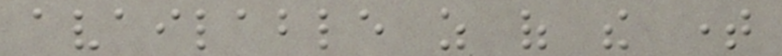available as of the time
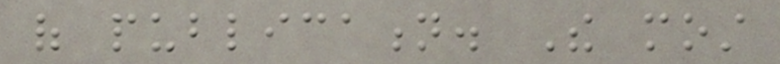of publication. The most
